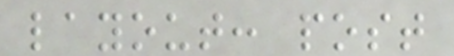layout: post
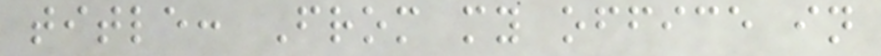title: From my office in
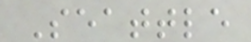Seattle
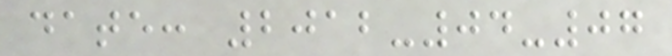date: 2012-04-07
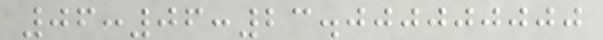06:06:23.000000000
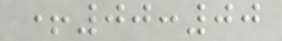+00:00
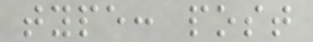type: post
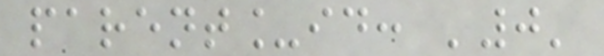parent_id: '0'
